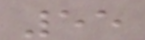55
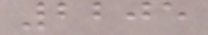2205
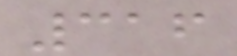316
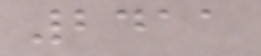2411
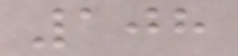108
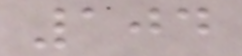104
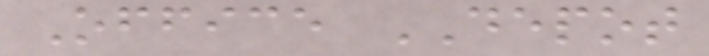Office DEPOT
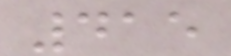415
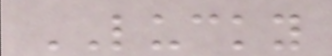LUCKY
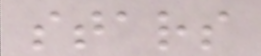stars
